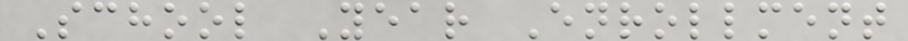School Year Enrollment
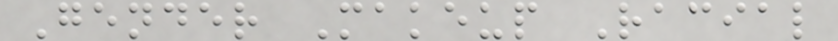Gender Makeup Racial
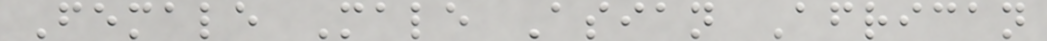Female Male Asian African
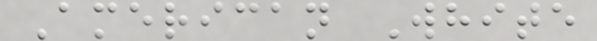American White
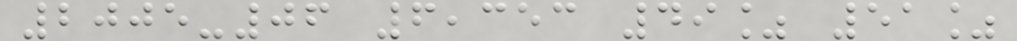2005-06 6,353 49% 51%
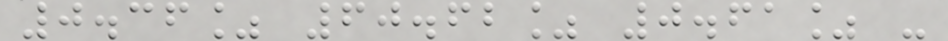0.36% 60.62% 0.61% -
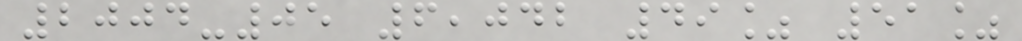2004-05 6,042 49% 51%
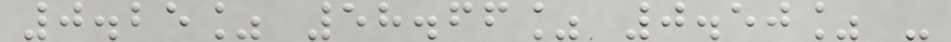0.25% 58.66% 0.50% -
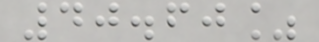40.60%
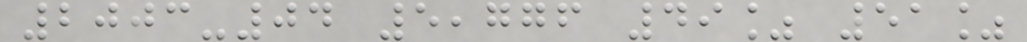2003-04 5,776 49% 51%
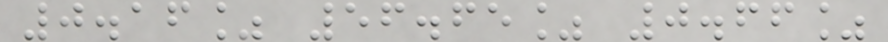0.16% 56.65% 0.66%
